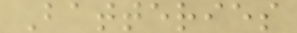Batteries
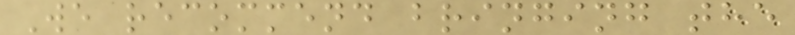We recommend bringing the
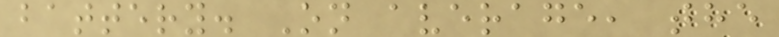battery. On average, the
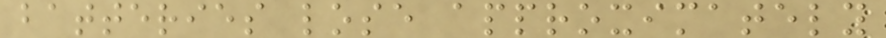batteries lose approximately
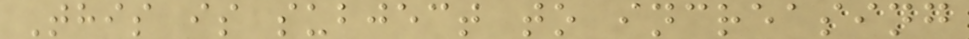This is subject to increasing
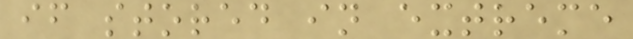if stored in extreme
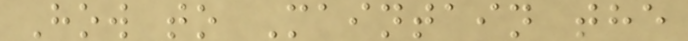How to Maintain the
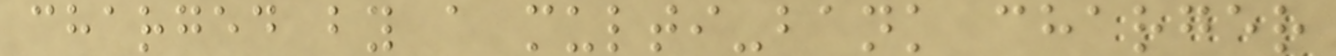charged by a multi-bank charger
